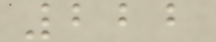222
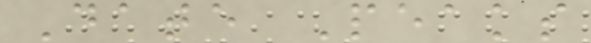Date Peaks
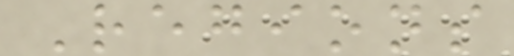Regions
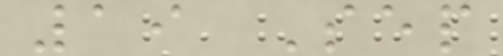19 Sep
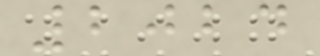2024
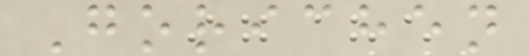Gorichen
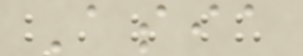Asia
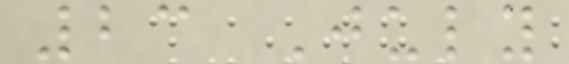23 July
